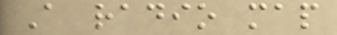A radio map
